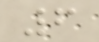6
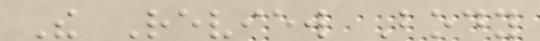The Review Body
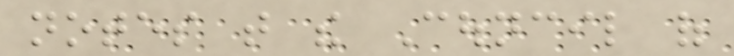notes that the Council of
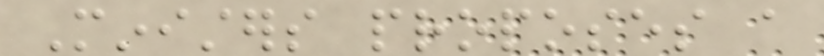Ministers proposes a
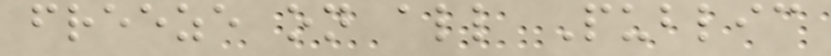freeze on all Public
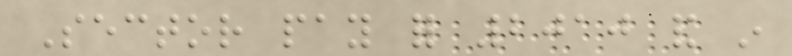Sector pay for 2010 and in
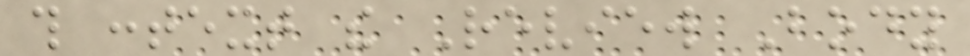this context the Review Body
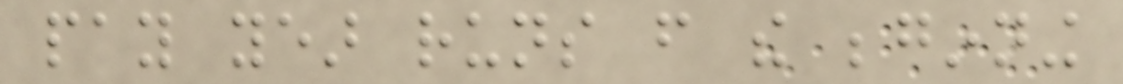pay year runs from the beginning
